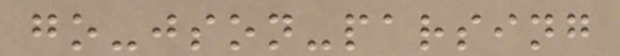go-json-parsing
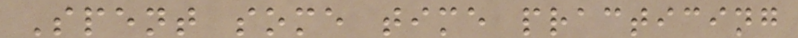Spent some time practicing
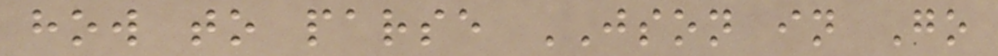how to parse JSON in Go
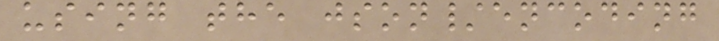using the json/encoding
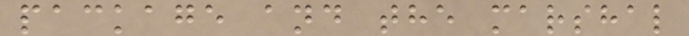package and the marshal
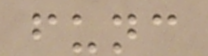func
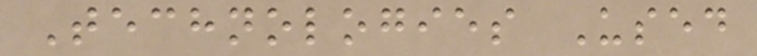Technologies Used
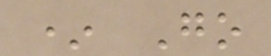* Go
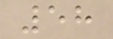58
